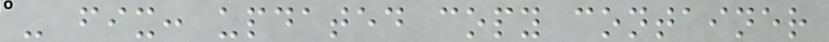- fix: updated copy container
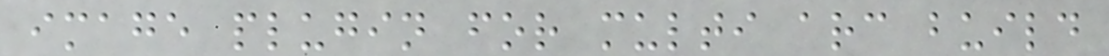image plugin for multi arc build
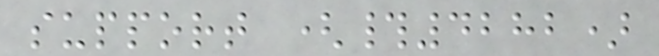support (#4282)
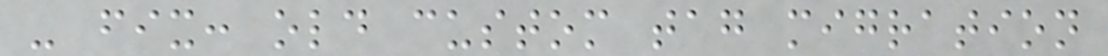- fix: old custom tag migration
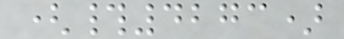(#4273)
